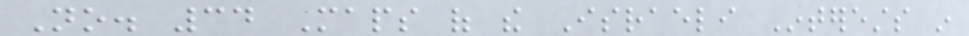No. 34 Maps of the Israeli Interests in
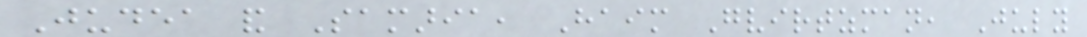Judea and Samaria, Haim Gvirtzman, July
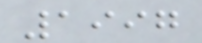1997
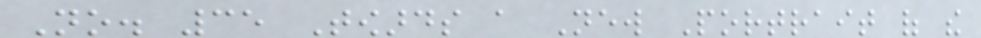No. 35 Towards a New Portrait of the
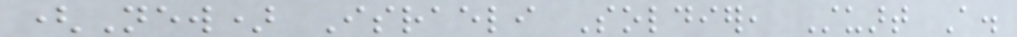(New) Israeli Soldier, Stuart A.
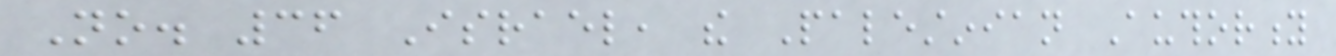No. 36 Israel, the Palestinian Authority
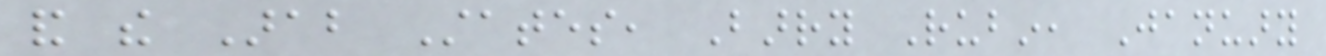and the Arab States, Barry Rubin, January
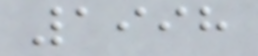1998
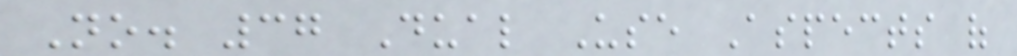No. 37 Dual Use Aspects of
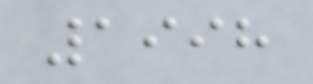1998
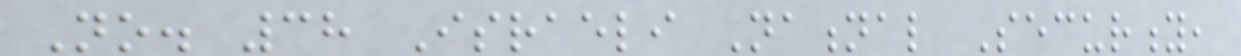No. 38 Israeli National Security,
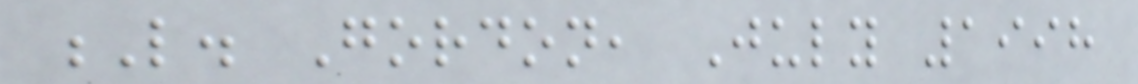L. Gordon, July 1998
